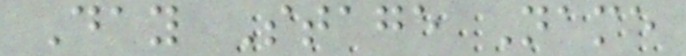Day Stage Name
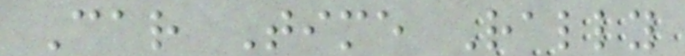Car Time Rally
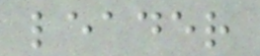leader
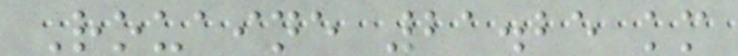Rouaine 21.25 km
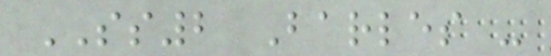SS2 Barles -
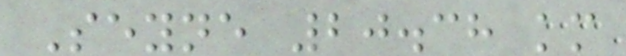Seyne 20.38 km
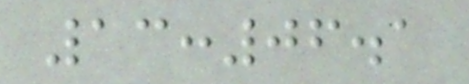13:06.1
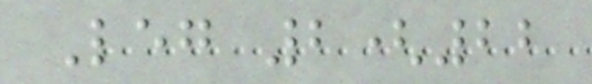Leg 2(22
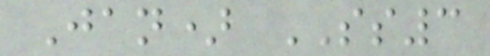Jan) SS3
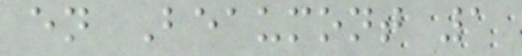en Beaumont 1
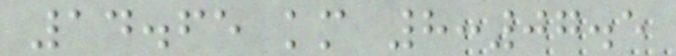14.65 km 8:07.5
